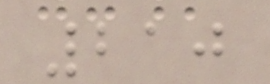210
